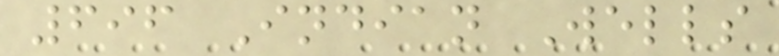696 Indian Wells
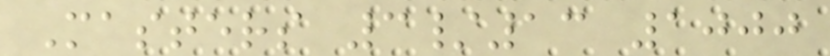Masters 3/13 1000
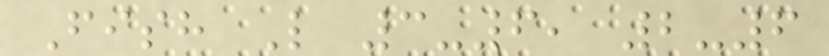Fish L 3-6, 2-6
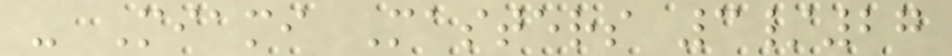- Miami Masters 3/27
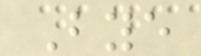Bye
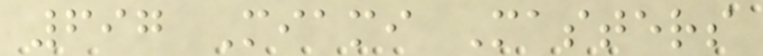697 Miami Masters
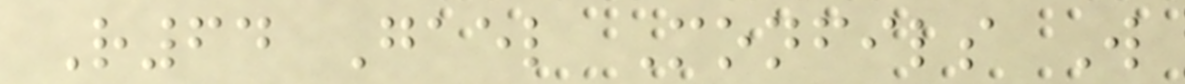R64 Gael Monfils W
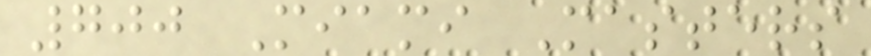700 Miami Masters
